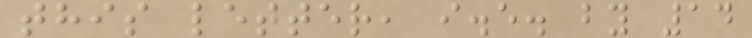this letter, i.e. by 14
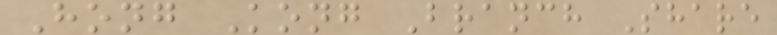Hong Kong Branch Share
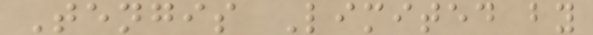Tengis Limited by
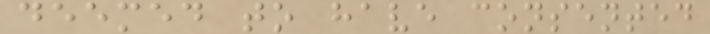deemed to have consented
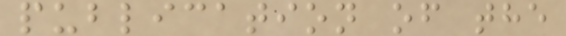publication of the
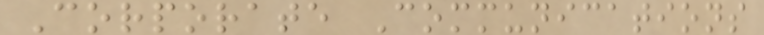Corporate Communications
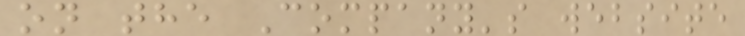on the Company's website
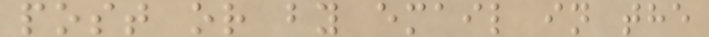post or by email in the
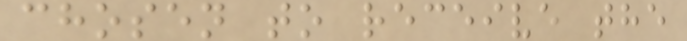chosen to receive the
